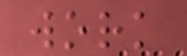work
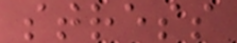stress
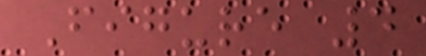Figure 4
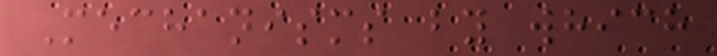Mechanisms by which
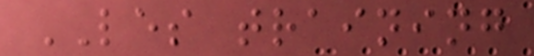LES training
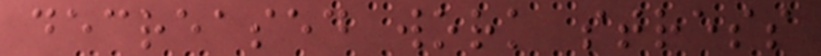decreased work stress
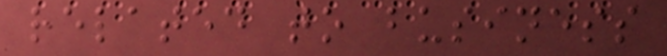related to business
